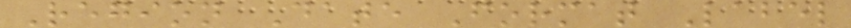Region Date Format Label
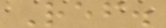Ref.
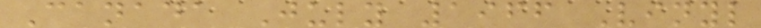Canada July 1966 Vinyl
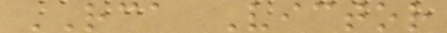RCA Victor
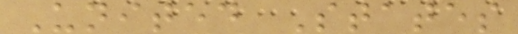United States
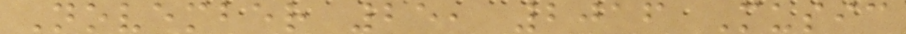November 25, 2016 Music
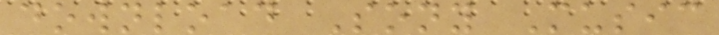download Sony Music
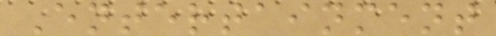Entertainment
